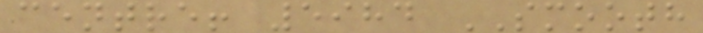centre! 5984 SMOOTH
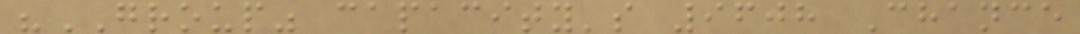"GROUP" capacity's 9608 Chance
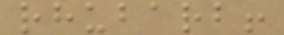rhubarb!
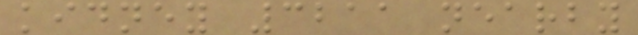kidney 3211 nearby
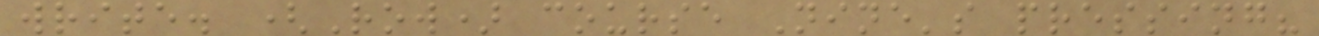write. (Row) course Nine's pressing?
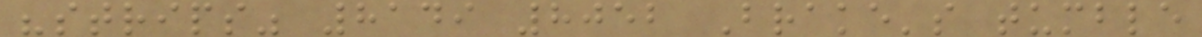"strips" 8149 8052 Brake's tumble
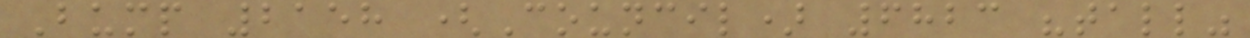Bump 2158 (Council) 6823 "tall"
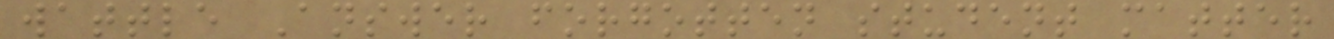wattle Answer forgotten student matter
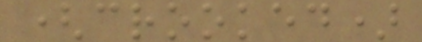(crooked)
